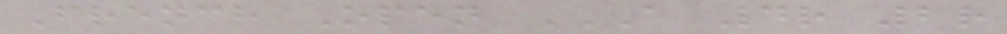French Open A 4R 2R
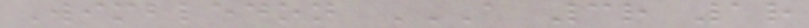Wimbledon A 3R 1R
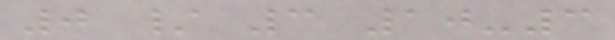0 / 3 10-3
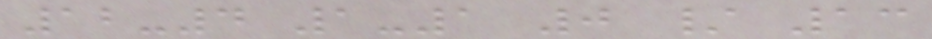12-4 1-1 0 / 13
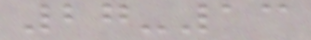27-13
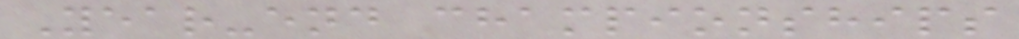Year-end championships
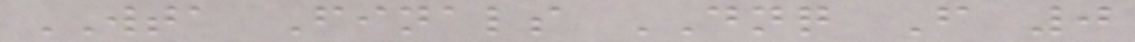WTA Finals DNQ F 0
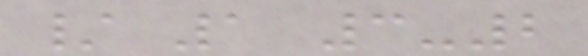/ 1 3-2
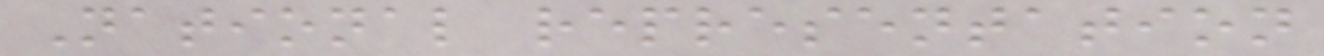National representation
